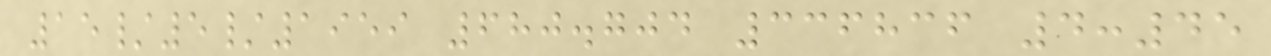15/5/1959 680.704 336836 4:45
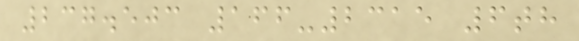237.503 166-2315 6th
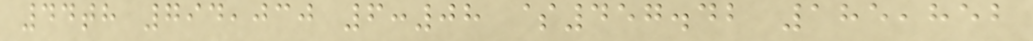44th 794,030 6:08 $457.42 185,852
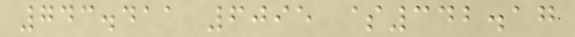743.411 6095 $342.17
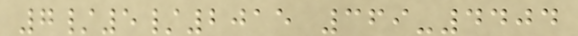7/5/2015 369-4404
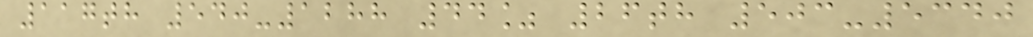117th 540-1288 44% 26th 503-5340
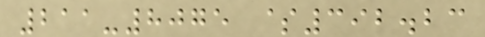211-8075 $392.23
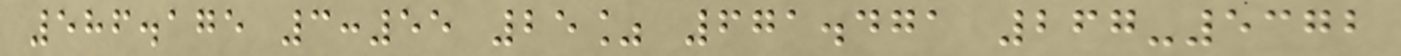586.175 3:55 25% 671.471 267-5372
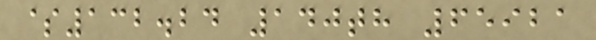$132.24 140th 65921
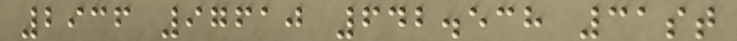2936 97610 642.538 31st
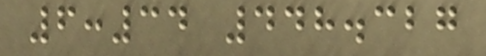6:34 448.327
